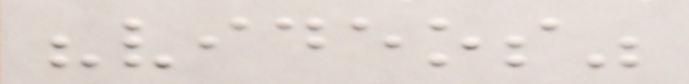"videos"
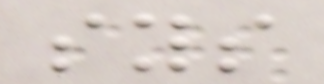sys
